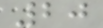20
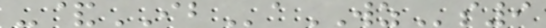-&IBaWZs9
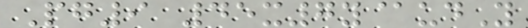Pg9 45x7y@udY
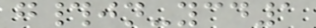g#jn-ycd1
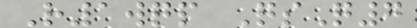R1wqp QsQ7
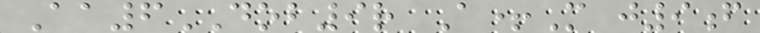Aa6DOB9r A+M j9f
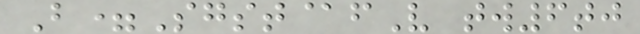B=Sgst@fV tw6tj
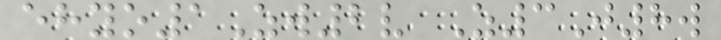ehyo1Zw2v Z3J8w
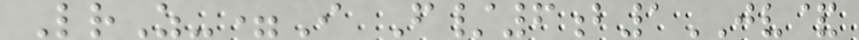LrZ-=I F/6b1JV&
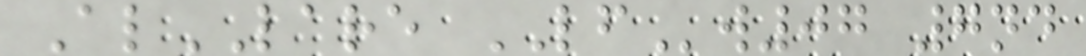AlLARE LFw07 7nd
